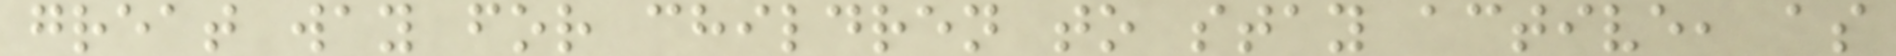great way for children to stay active, as
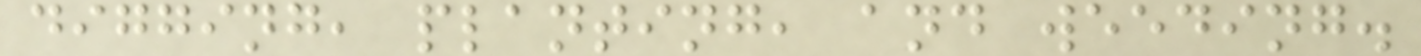digging, planting, and weeding.
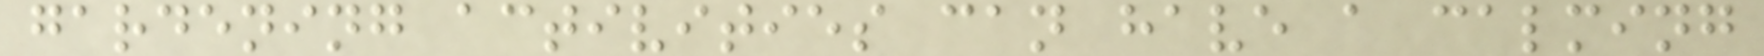gardening activities can have a calming
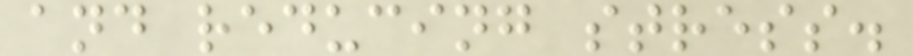and reducing stress.
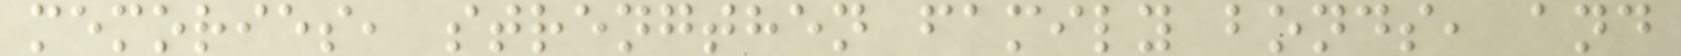memories, strengthen family bonds, and
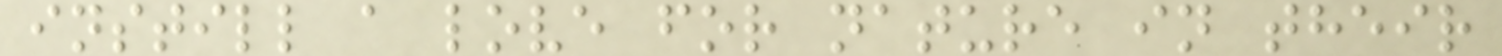instill a love for nature in their
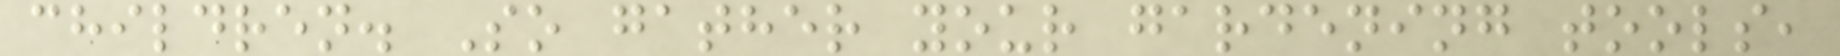children. So gather your gardening tools,
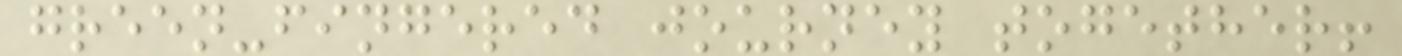green-fingered journey together!
